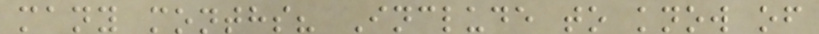many months? Include to know of
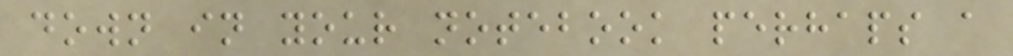down in your notebook perhaps a
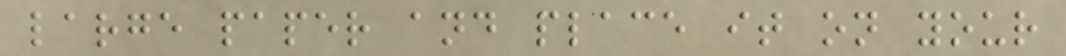large paper and place it on your
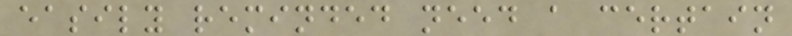easily reminded need a certain
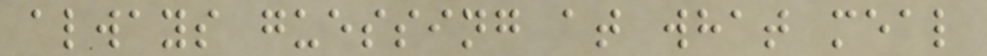always guessing at what meal
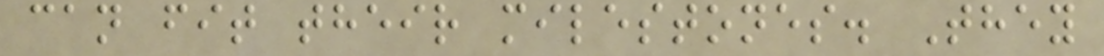can fit their milestones. They
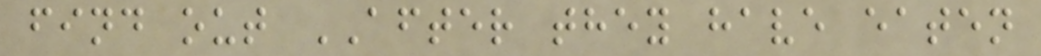find out AFTER they have eaten
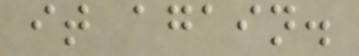it again.
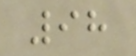98
